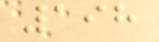198
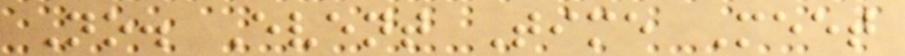No. Event Time Meet
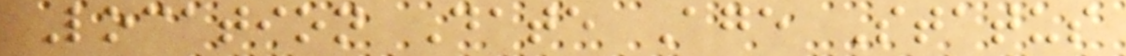Location Date Age Status
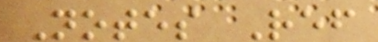Notes Ref
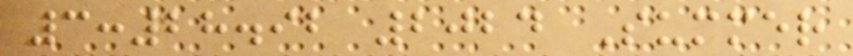3:28.92 2024 Summer
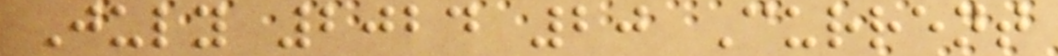July 2024 20 Current
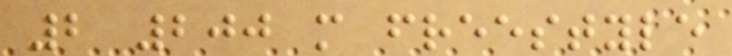2 200 m freestyle
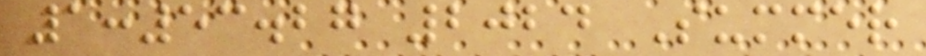1:53.27 2024 Summer
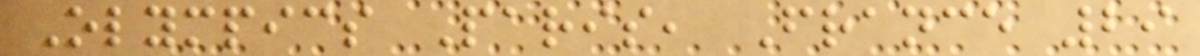Olympics Paris, France 29
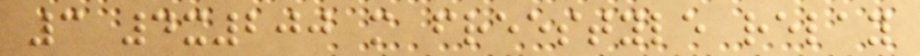3 4x200 m freestyle relay
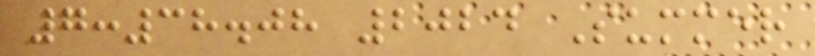7:38.08 2024 Summer
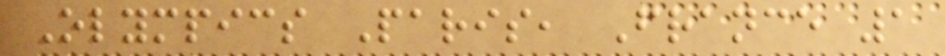Olympics Paris, France 1
